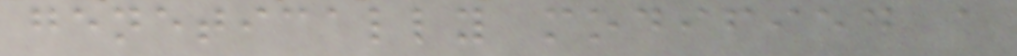genetically modified a
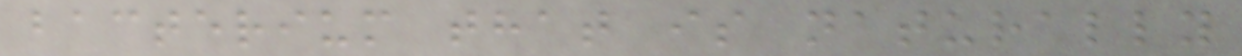bacterium that is naturally
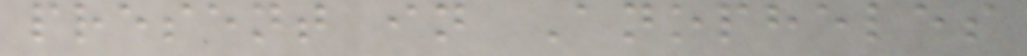present in Anopheles
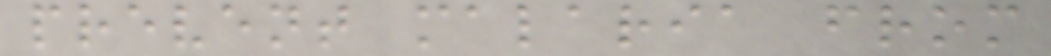prevent malaria from
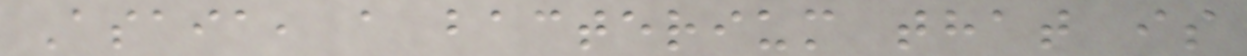Asaia, a bacterium that is
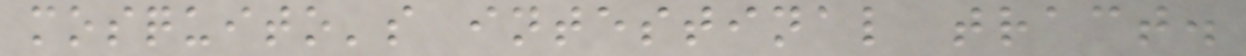mosquito's intestinal tract.
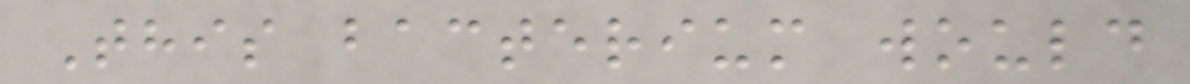This bacterium would
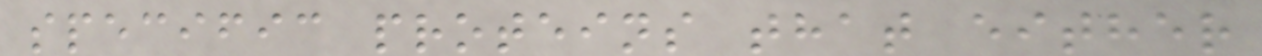specific proteins that either
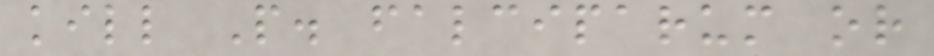kill P. falciparum or
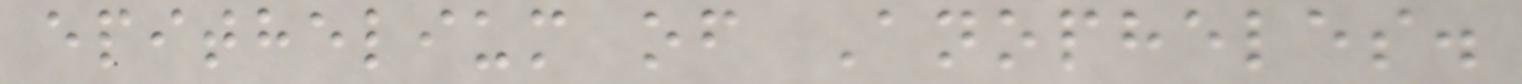epithelium of Anopheles.
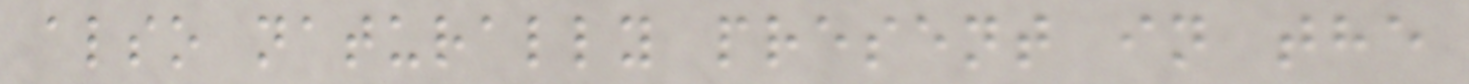also naturally present in the
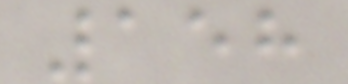158
